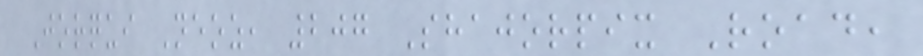Jorqui Neoz, 207 Shajorpix Road,
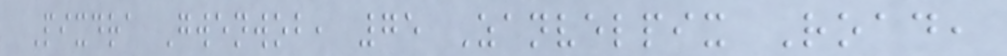Pixdra Gwenwob, 75 Zanvelpix Road,
